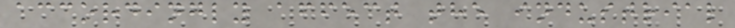accordingly affect the industrial
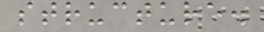structure.
